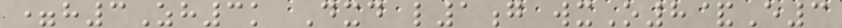=h3Zh3k Dxd l1g wxO8&E3
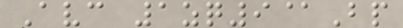Avc 1zq9@Bp
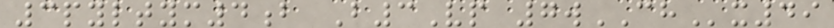3pyltym4b B3Vp 7wCHx49
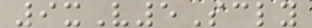9xV5Scly
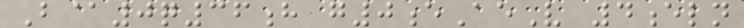B@0q36h g0eAeV 4eln
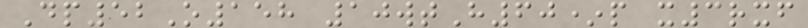Dp52O158 10wtH60*p x3rxf
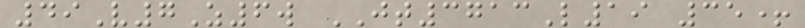49V7Z6w JT3713L19 35+
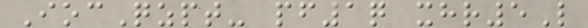IocQzpt- pf1q xhr5L
